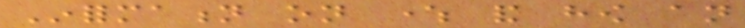Information on where and how an
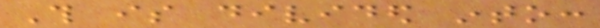This is divided into:
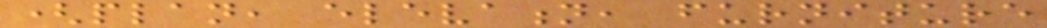(plan, elevation, furniture
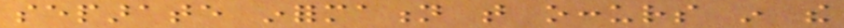separate information that occurs in the
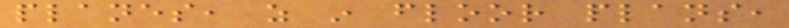planes, as in floor plans,
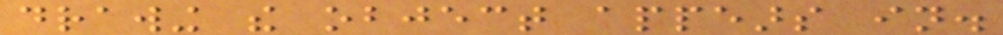drawing the object appears in.
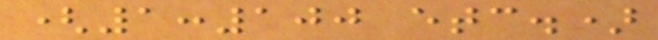(1:100 etc.)
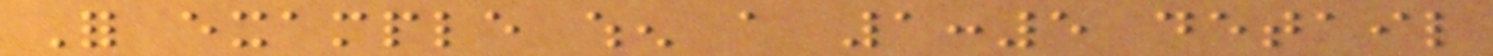For example when a 1:5 detail
